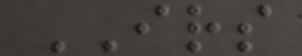IRS
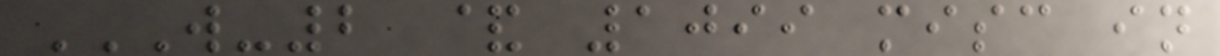W-2 & 1099 MISC IN
